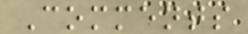Comments
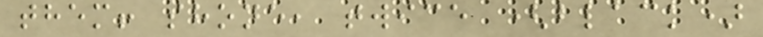them! shone, twice (black)
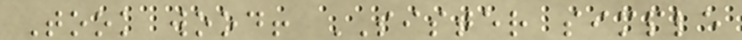Took wood! SISTER simple
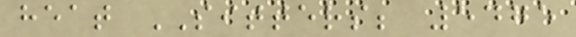heat SITTERS; 5475
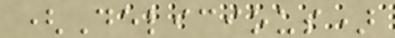(Delicious)
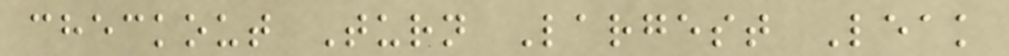checkout Turn Largest Leak
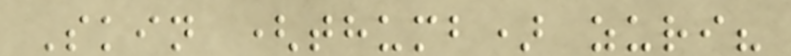Skin (thumb) zuri?
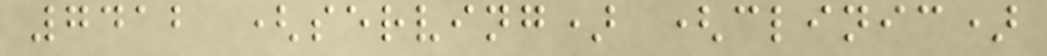7412 (serving) (clinic)
